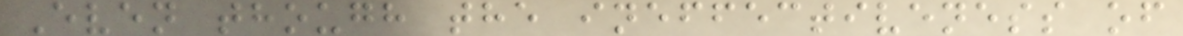Even though the ineffectiveness of
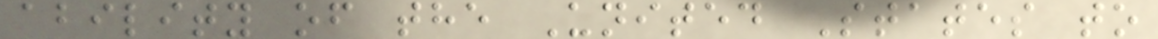ability of the United States to
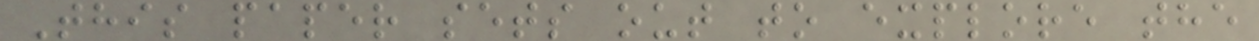This paper sets out to explore the
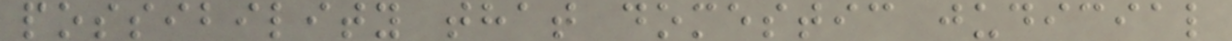possibility that domestic judicial
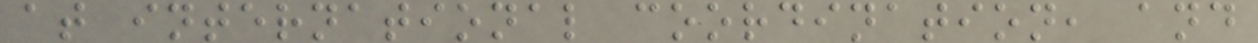at international coordination, and
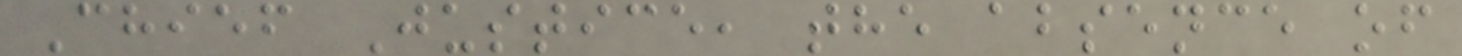Chief Justice, the absence of
